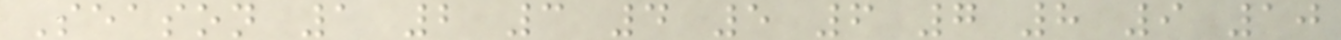Season 1 2 3 4 5 6 7 8 9 10
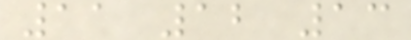11 12 13
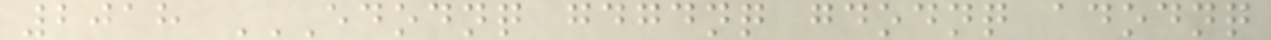2018 EDODNQ GDGDNQ GDODNQ ADODNQ
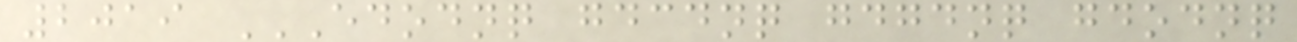2019 EDODNQ GDCDNQ GDGDNQ GDODNQ
